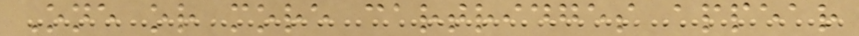One or more cartridges appear
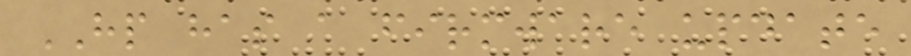HP has a firmware update
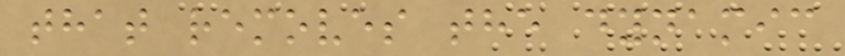that removes the dynamic
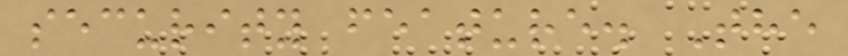security feature. The
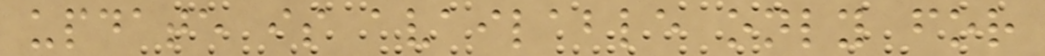update is available only for
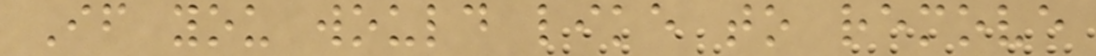If you would like to remove
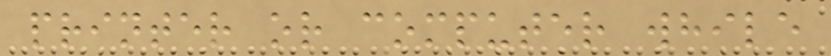printer or computer while
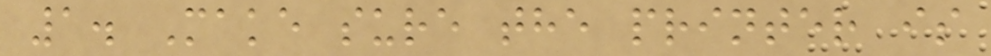1. Make sure the printer is
